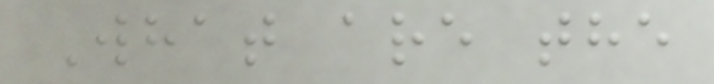What are the
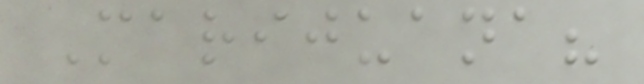Marijuana?
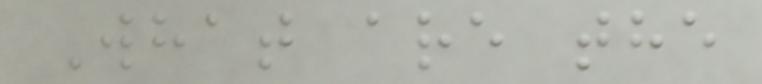What are the
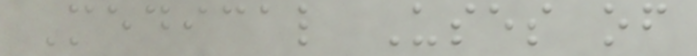Medical Uses of
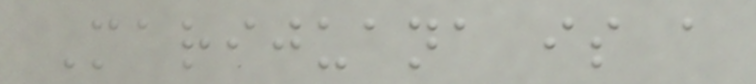Marijuana is a
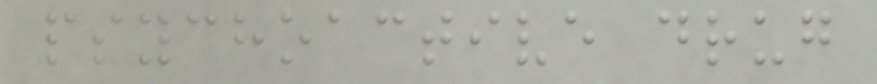psychoactive drug
